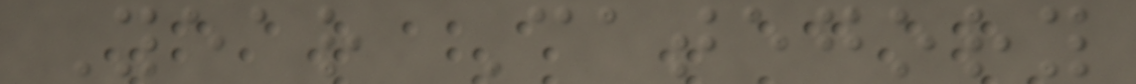Year Category
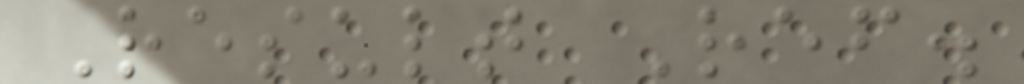Result Ref.
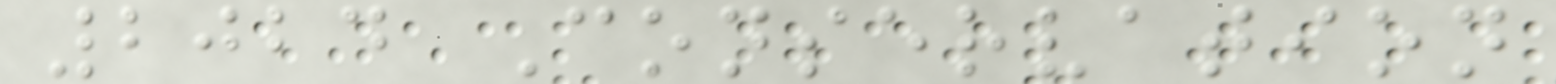2024 Conservation
